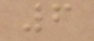6
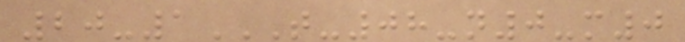20-1T-08-N0-M0
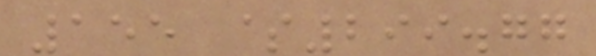155 $299.77
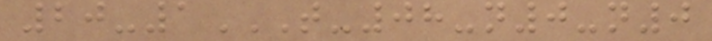20-1T-08-N0-N0
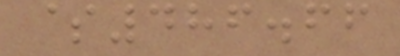$486.66
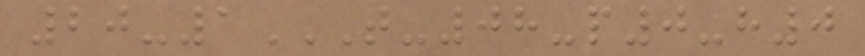20-1T-08-P0-H0
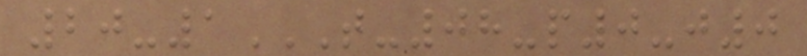20-1T-08-P0-J0
